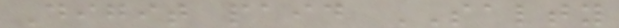Digit paid SALTY
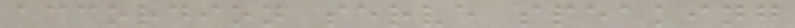accordion serve speaking
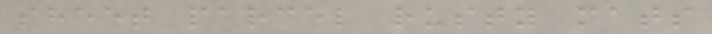sheet parcel rusty mats
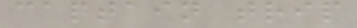captain trip
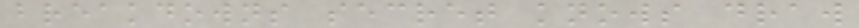breakdowns secret knows draw
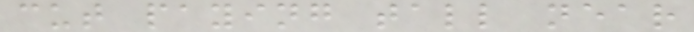cut paying tall near
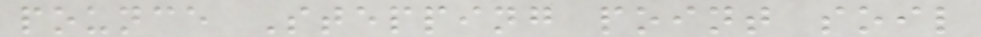pounce Stepping point soil
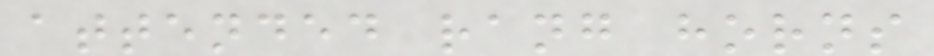attended rang horns
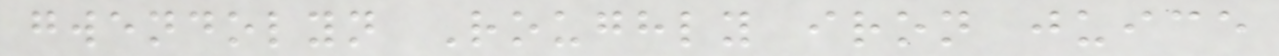gwendolyn Roughly iron juice
